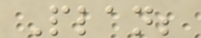Plan;
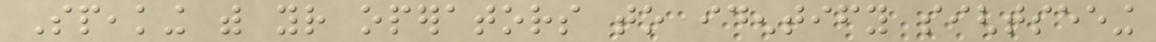Speaking with your operators to identify sightseeing
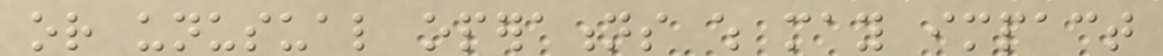or unusual operations which may impact
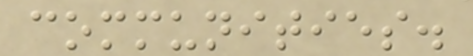communities.
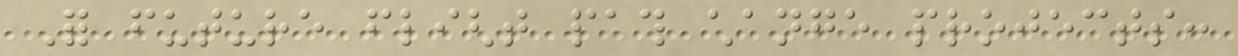For future flight path change projects:
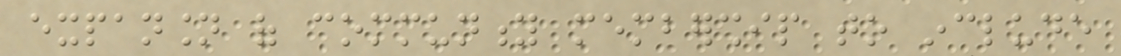expansion of community membership to include
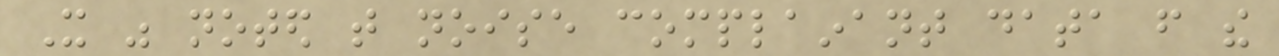It was noted that noise complainant data from the
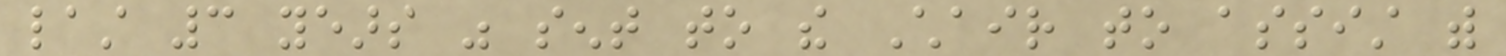last 3 years was sent to the Chair to assist with
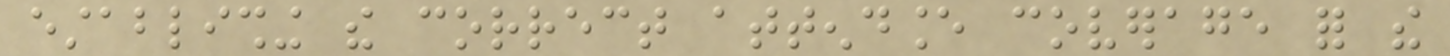establishing the correct attendance coverage for the
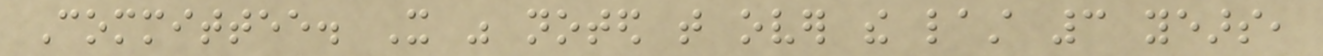Committee. It was noted that over the last 3 years,
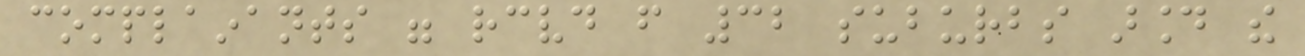complainants were received from 32 suburbs around the
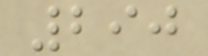290
